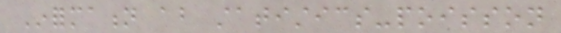Information about statistics-poisson
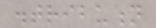distribution
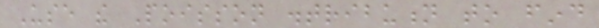Use the Poisson distribution to find
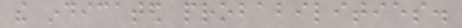the indicated probabilities.
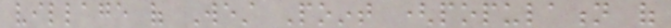village of West Point (population of
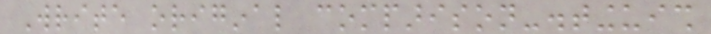Write original comparison-distinguish
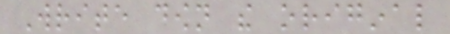Write down the original
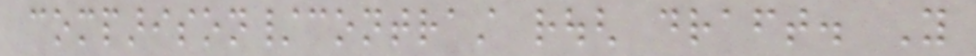comparison/contrast rough draft. You
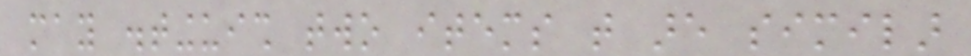may distinguish two items that are similar
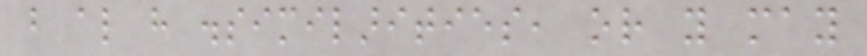but also have dissimilarities, or you may
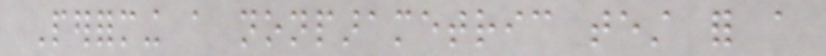Performing a nonparametric test for a
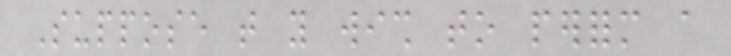Suppose that you wish to perform a
